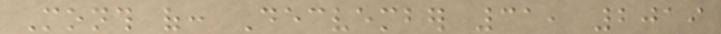Month of: Decvember 31, 2019
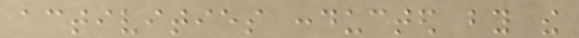activities conducted by the
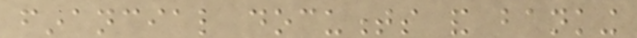financial documents and banking
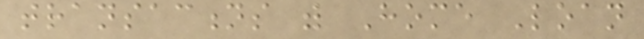transactions with Home Loan
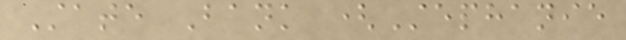State Bank (Stephanie
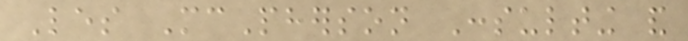Les McPherson Consulting and
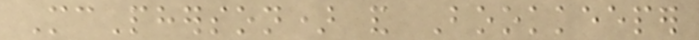McPherson) and Bookkeeper
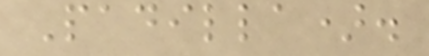Padilla).
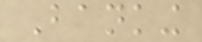Banking
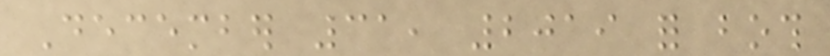December 31, 2019 for both
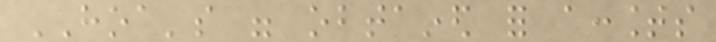HOA's were obtained for accounts
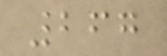267
